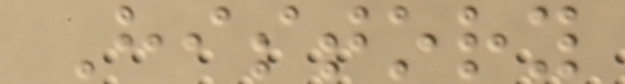History
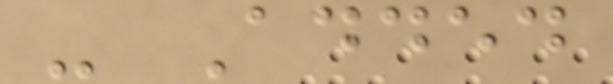- Added
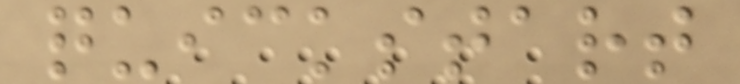quickstart
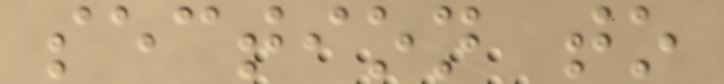section to
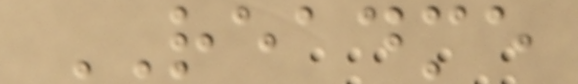README
